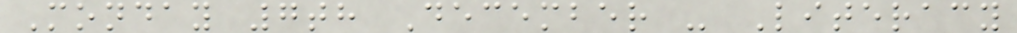Monday 7th December - Literacy
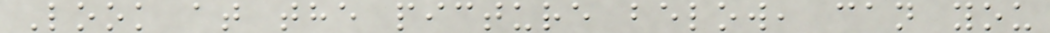Look at the picture below, can you
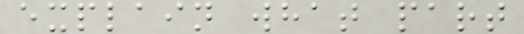explain what part
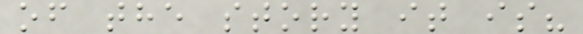of the story it is?
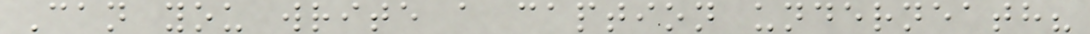Can you write a caption underneath?
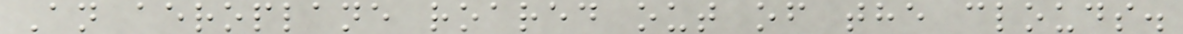An aeroplane roared out of the clouds.
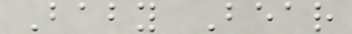Baby Bear
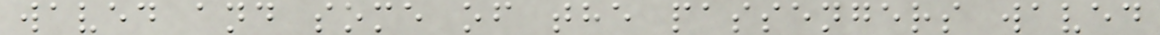waved and some of the passengers waved
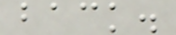back.
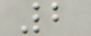2
